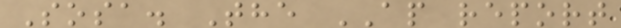Sosa. The AP report
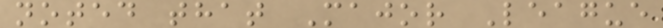noted that Major League
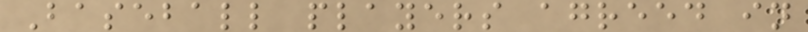Baseball players agreed in
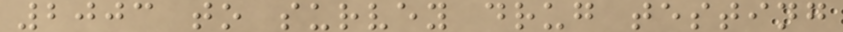2003 to survey drug testing
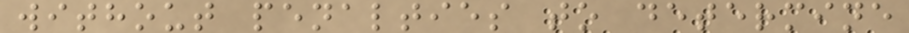without penalties to determine
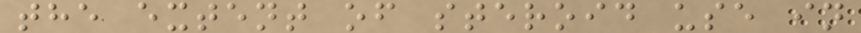the extent of steroid use in
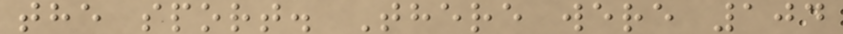the sport. There were 104
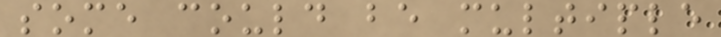some could be multiple
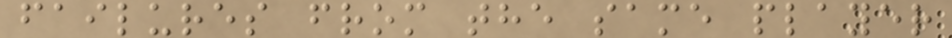failures from the same player
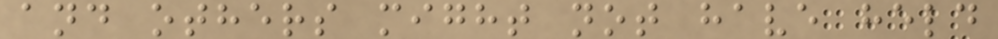and others might not have held
